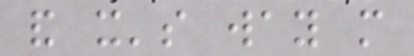and it's way more
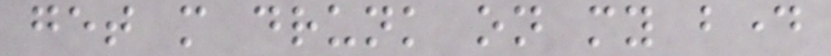get more drunk on my bday
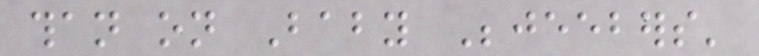than on Baby Bejeebers'
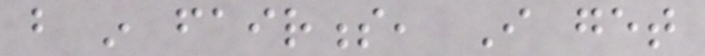but in fairness, I get
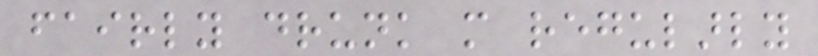fairly drunk more regularly
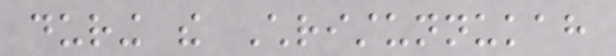during the Christunnukah
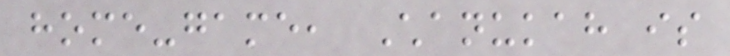home-game, Chanukah is
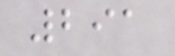291
